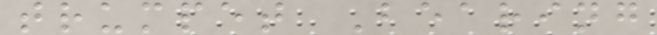trumpet Bearing
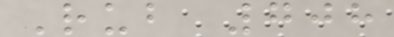Rub 708
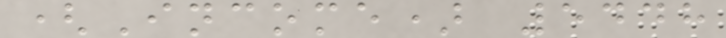(Income) 5448
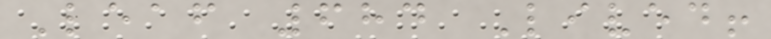Leaf 684 Lived!
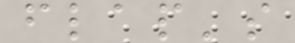flap's
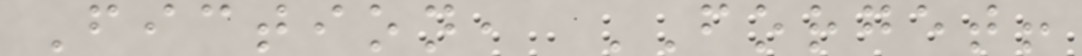Fiction, FORGET!
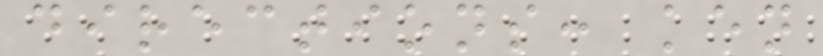directions: ken
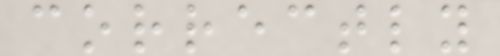correctly
